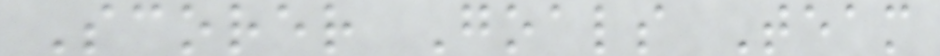Scorer Goals Team
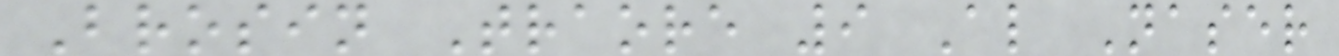Brosin Traore 9 Al Naser
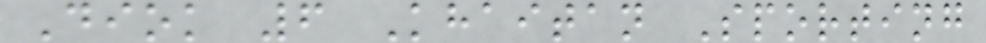Diok 6 Khaitan Sporting
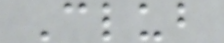Club
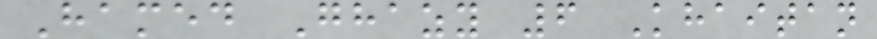Hamed Ghazy 6 Khaitan
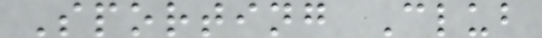Sporting Club
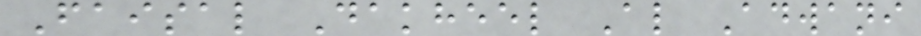Faisal Dakheel Al Adwani
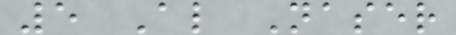5 Al Naser
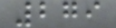279
